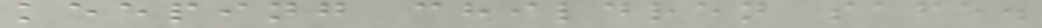keeping children safe.
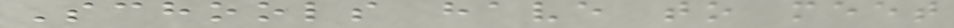Schools have to meet
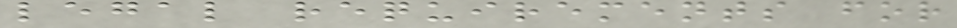legal requirements for
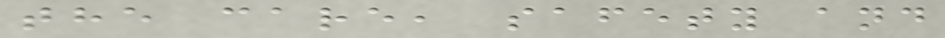the care, safety and
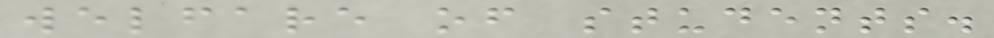welfare of students.
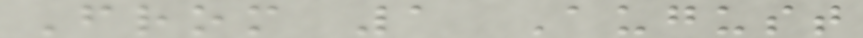From 1 August
